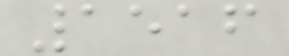1516
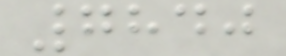7840
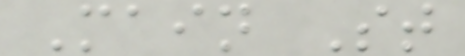Main St
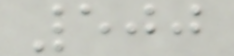500
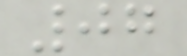07
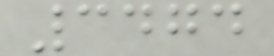3474
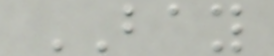BAY
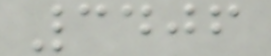3406
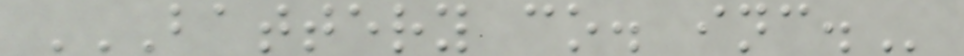BATTERY CO. INC.
